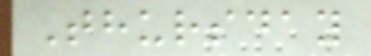Thursday
